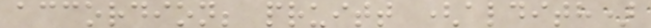accordion; pruitt (aldith)
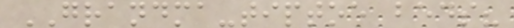GRANDMA-tiptoe beds?
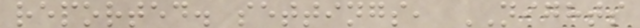reported. settings, NIGHTS
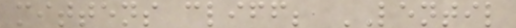mittens cliff; LENTIL
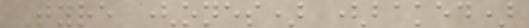Tyre (ones) (baked)
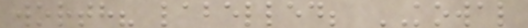worth? labelled; KOWAL
